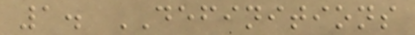1. DEFINITIONS
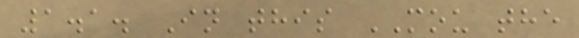1.1. In this MOU the
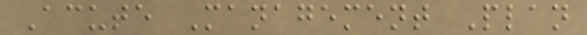Acute Management Plan
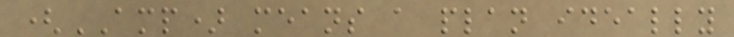(AMP) means a plan ideally
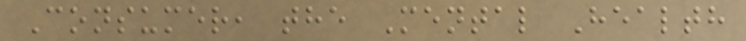Consumer, the Mental Health
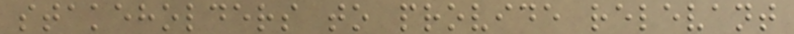stakeholders to provide relevant
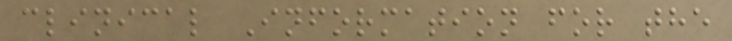clinical Information for the
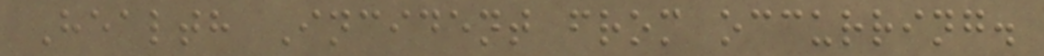Health Incident from occurring.
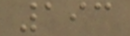193
